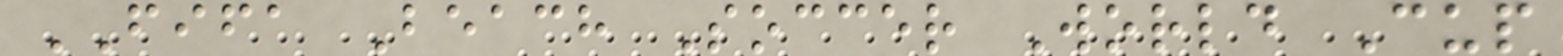FIFA Beach Soccer World Cup
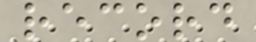record
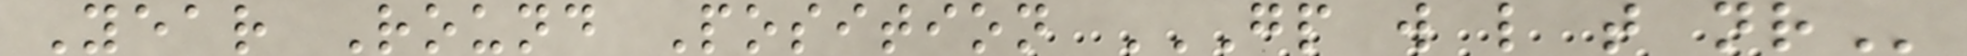Year Round Position GP W L T NR
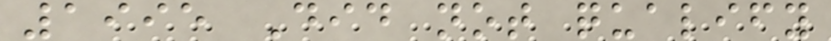1995 Did not qualify
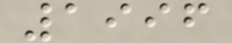1996
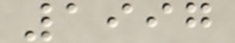1997
